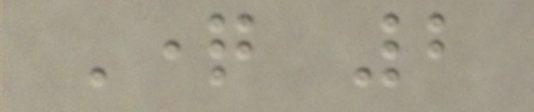Question 2
